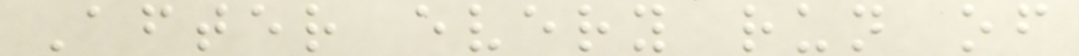After every run of
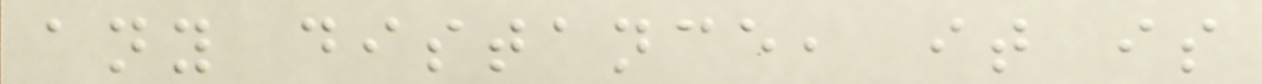any distance, it is
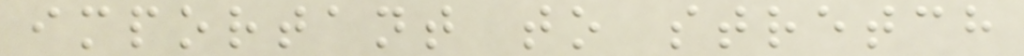important to stretch
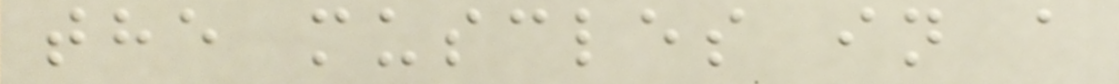the muscles in a
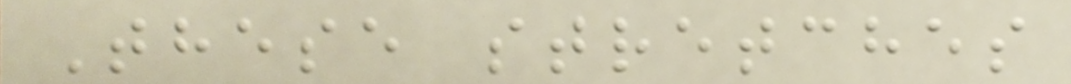These stretches
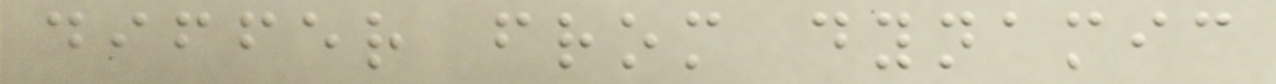differ from dynamic
